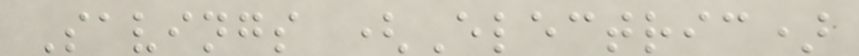Savings (Electric)
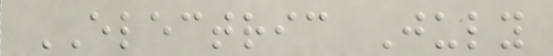ELECTRIC July
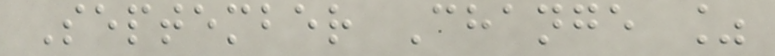September Change %
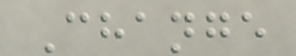Change
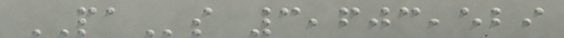PAs 3,603,529
